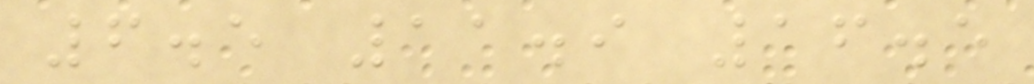6.5 11.9 16.5
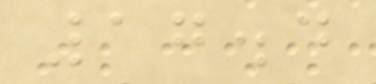17.4
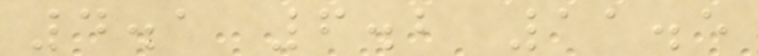4.1 6.2 11.5
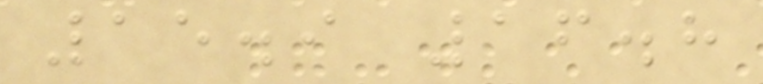15.9 16.8
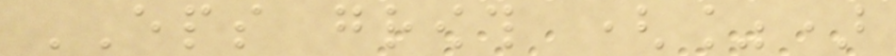EPS growth (%)
